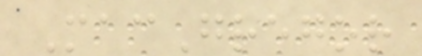MacGregor
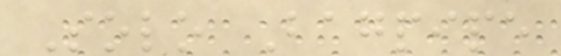Solo Bagpipe
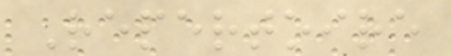Repertoire
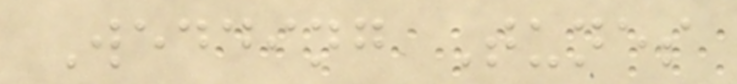Wedding Tunes
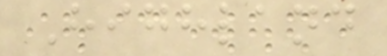Highland
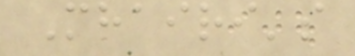Mhairi's
